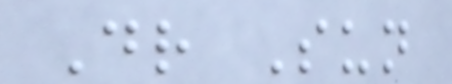Dr Sun
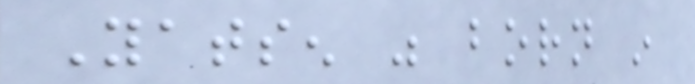Yatsen was born in
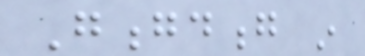Gongdong in
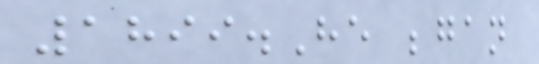1899.He began
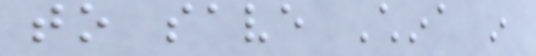to save China in
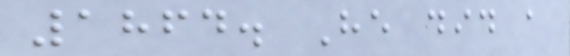1864. He did a
